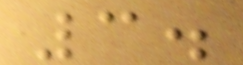3.
